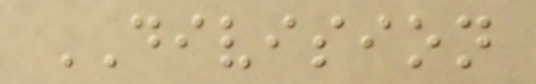DIVISION
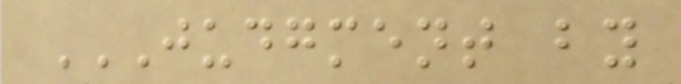JUDGMENT BY
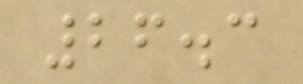26.3
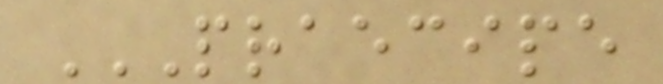PRAECIPE
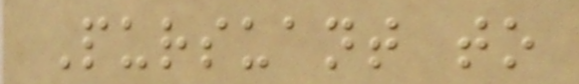Pursuant to
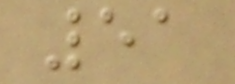51
